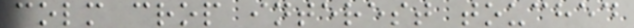colm crop interest touched
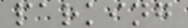parking
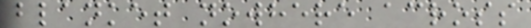blanket nowhere across
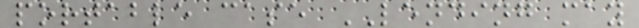portable case LENDING may
